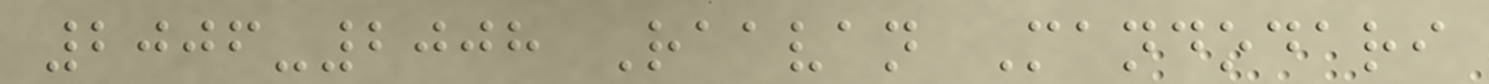2006-2008 Raavan Mandodari
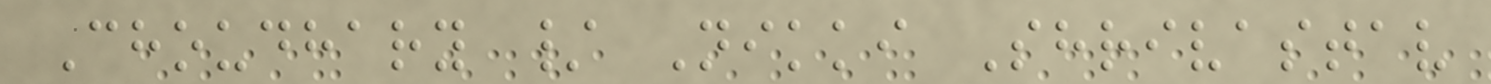Choudhary / Nikki Shrivastav
